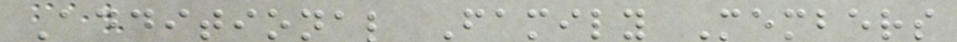Additional Family Members
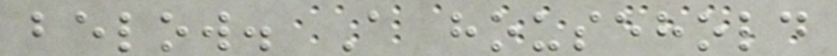below. A household
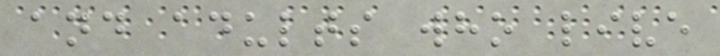and adults who live
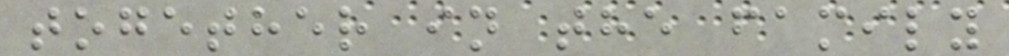together in the family
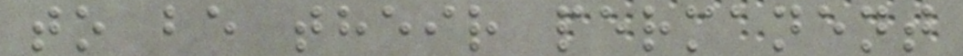to be their permanent
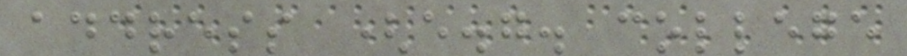address (e.g. college
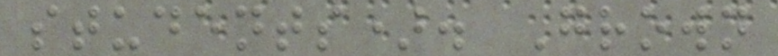students). Grown
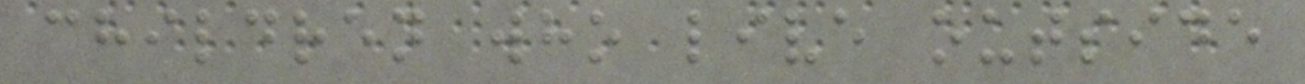children who live outside
